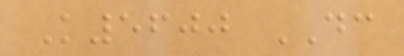K5600 DC
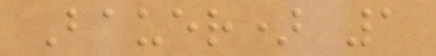Bauer) 1
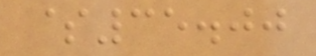$35.00
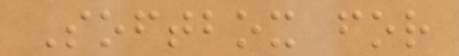Softbox for
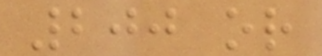200 or
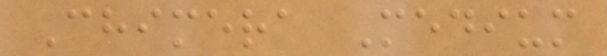Chimera Medium
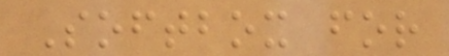Softbox for
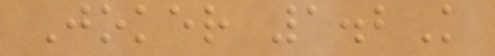Joker 1.2K
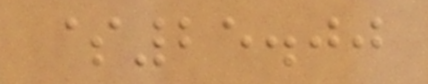$25.00
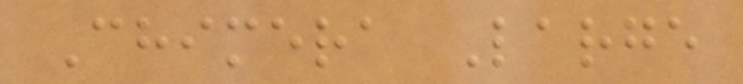Chimera Large
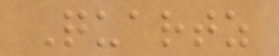Quartz
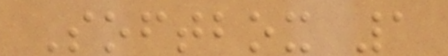Softbox 1
